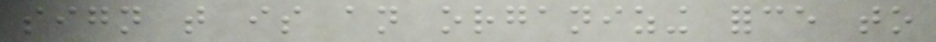sign that is an organizing force to
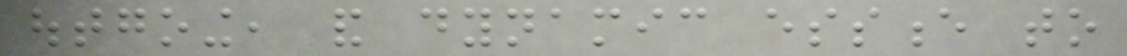outgoing, and dynamic essence to
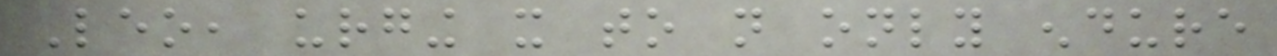Leo, urging it to not only endure
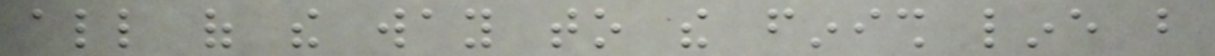all of the way to the finish line but
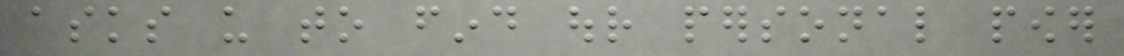asks us to find our personal power
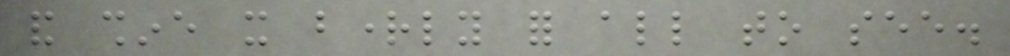and shine it brightly for all to see.
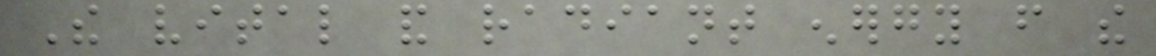The vital and radiant energy from the
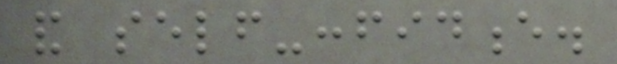and self-confidence.
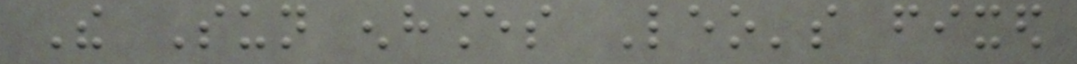The Sun enhances Leo's fixed
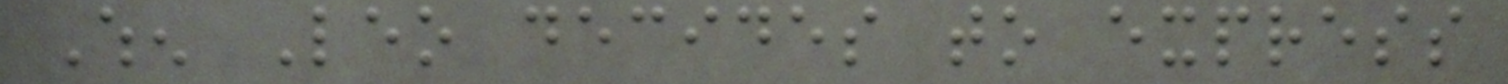When Leo decides to express
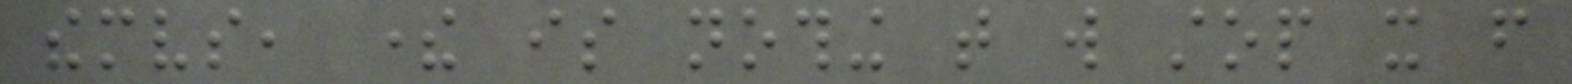themselves, there is nothing that will stop it from
